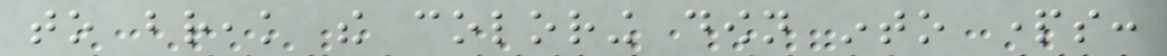to break the coloring down into parts:
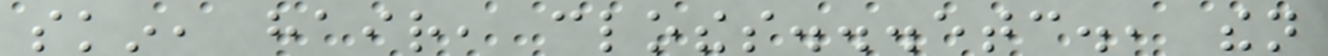skin, hair, clothes...etc., then
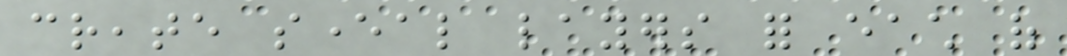create several layers for each of
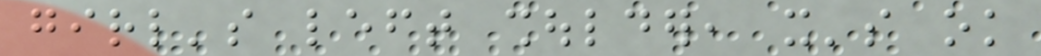girl's left shoulder, it's ok
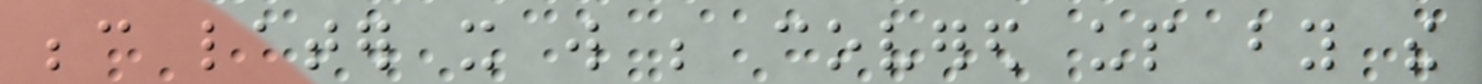because later it will be covered up by the
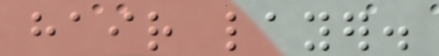hair layer.
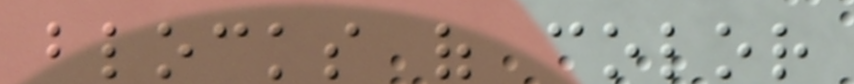blocks of color
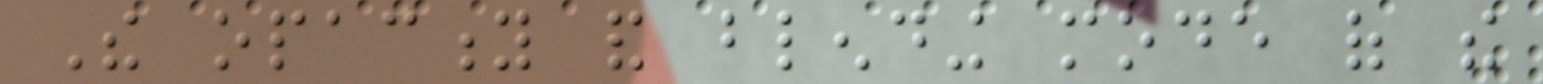The opacity and blending mode of the
